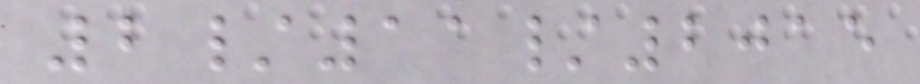2/11/2015
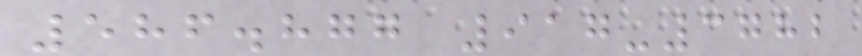586.877 917-3782
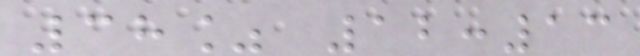38% 12:13
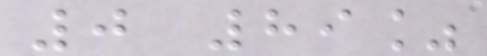0 89%
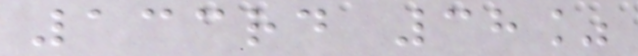133rd 38%
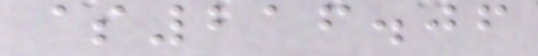$216.06
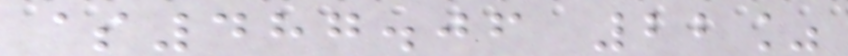$487.06 22%
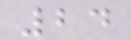24
